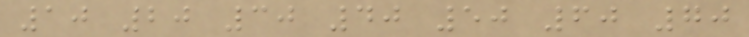10 20 30 40 50 60 70
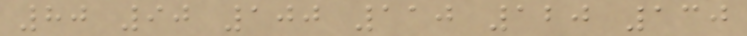80 90 100 110 120 130
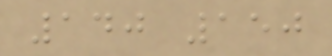140 150
